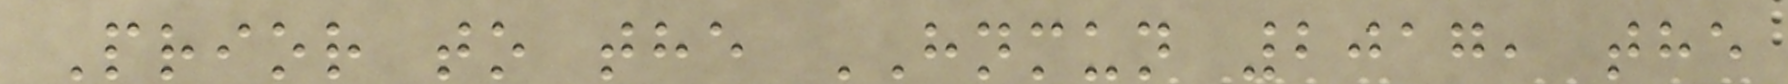Prior to the HNMUN 2017, the
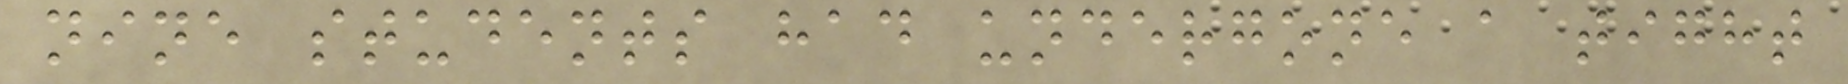nine students had undergone a tight
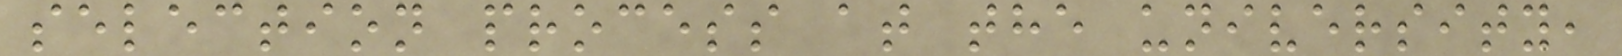selection process at the university,
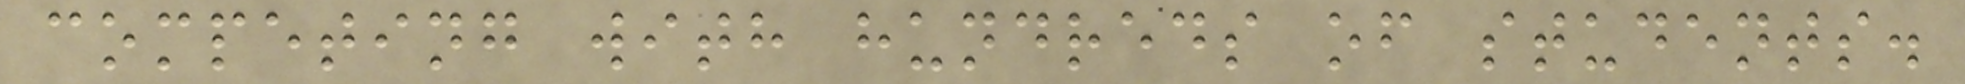competing with hundreds of students.
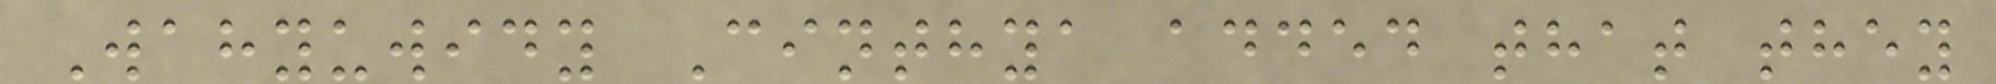Wahyuwidy Cinthya added that they
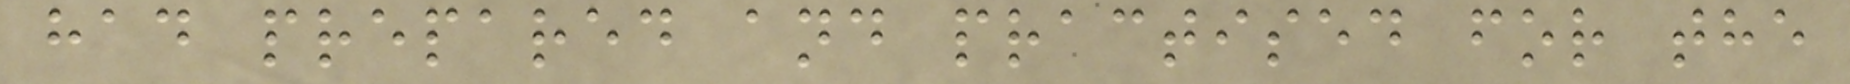had prepared and practised for the
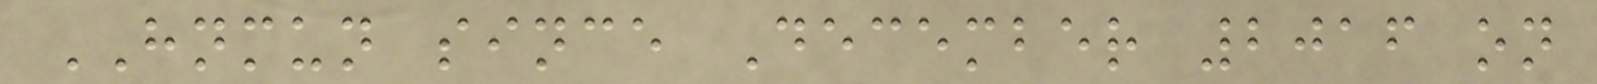HNMUN since December 2016 on
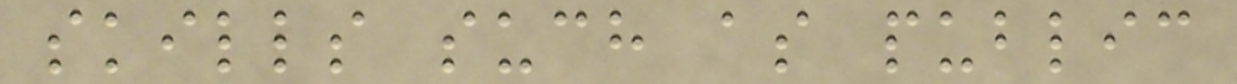skills such as public
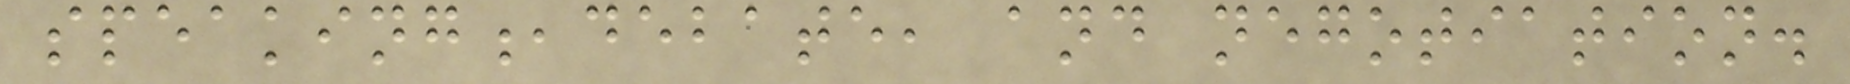speaking,debate, and negotiation.
